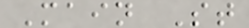Main St
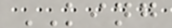KING
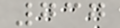737
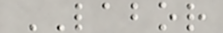LABOR
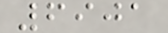6901
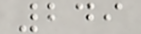249
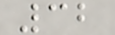32
